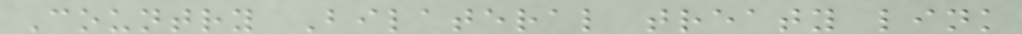Country Bilateral treaty link
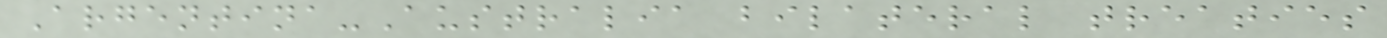Argentina-Australia bilateral treaties
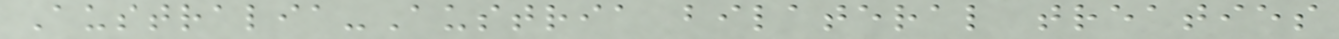Australia-Austria bilateral treaties
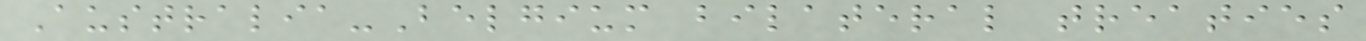Australia-Belgium bilateral treaties
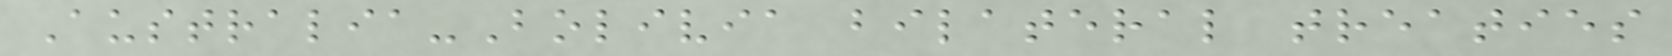Australia-Bolivia bilateral treaties
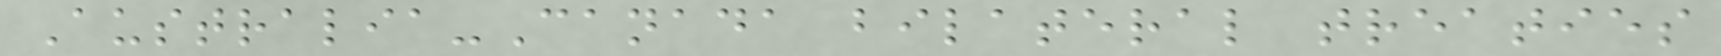Australia-Canada bilateral treaties
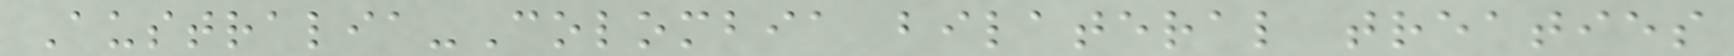Australia-Colombia bilateral treaties
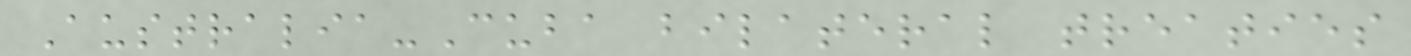Australia-Cuba bilateral treaties
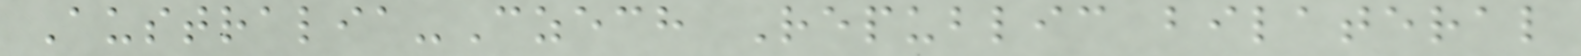Australia-Czech Republic bilateral
